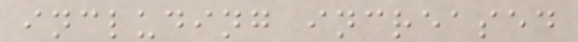including increased
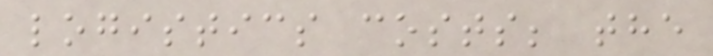logistics costs; the
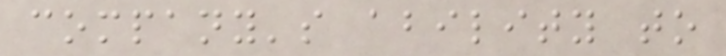company's ability to
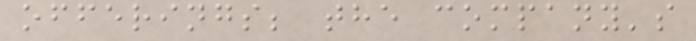offerings; the company's
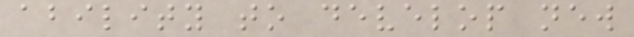ability to develop new
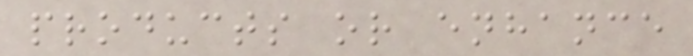products or enhance
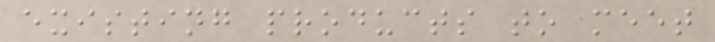existing products to meet
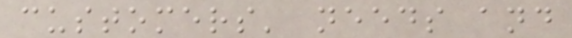customers' needs and
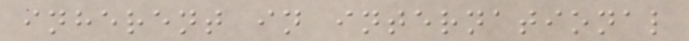inherent in international
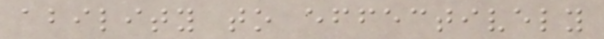ability to effectively
